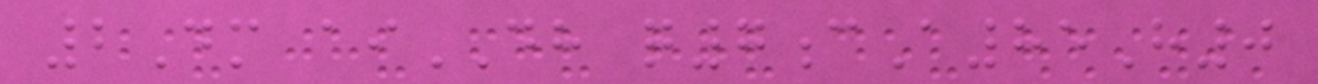2Dm aiDH q7cA85H0
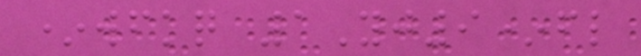*wfkq 1Yj9*fl
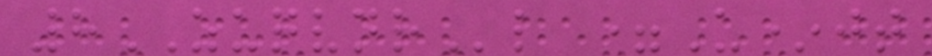8ZUQVNRl =U*jt
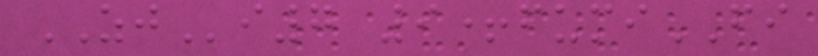ZJi7 9+fumiFI
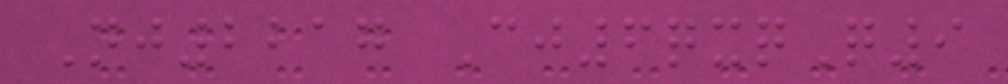Nj2217 Cj6qxqQ9
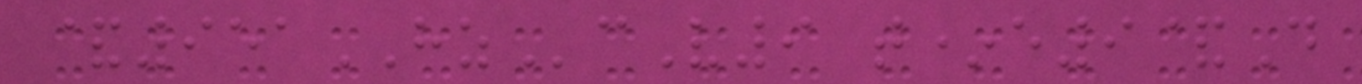&951HZcV9 t*e9&D
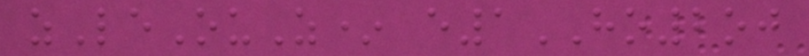zLeOuZ* e1HO2oj
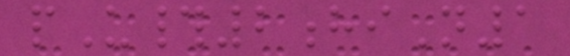pU#2hiN1
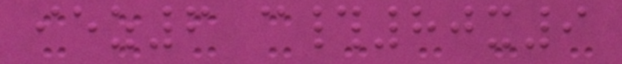iez6 c#80x9
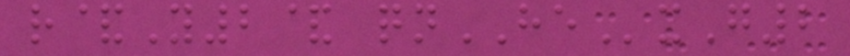r&Y2& qnHExG2
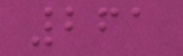261
